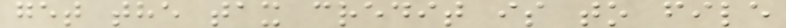get the tax credit is to file
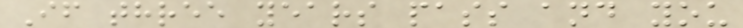If three years pass and you
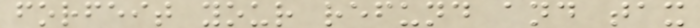forfeit your refund and tax
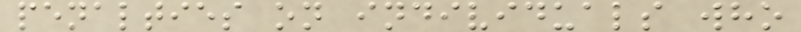penalties on individuals who
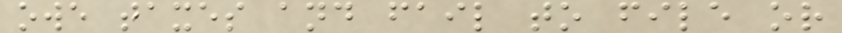owe taxes and fail to file or
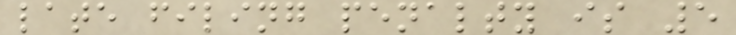late filing penalty is 5
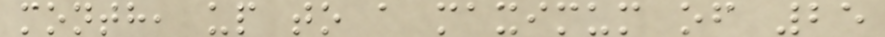month, up to a maximum of 25
